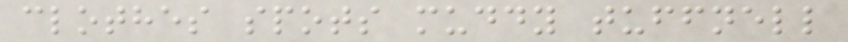clothes spots muddy tuffnell
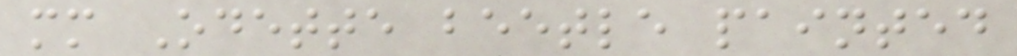mm Odette beetle painted
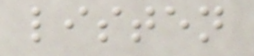listen
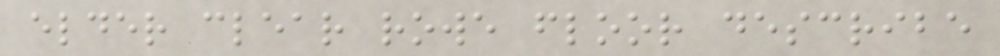elder clear rowe floor describe
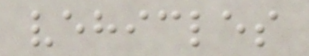vehicles
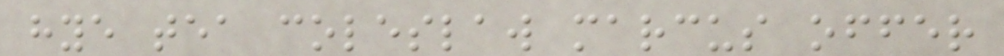hye tea coleslaw marcus offer
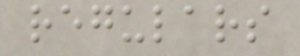regulars
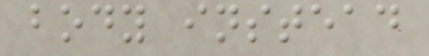body instead
